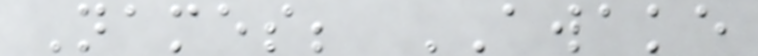Names; AWAKE
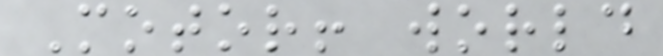Motor! world
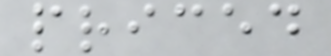priced
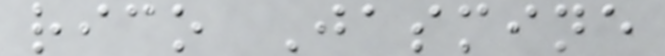rico Jasmine
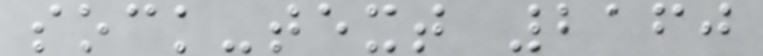sock-text 2160
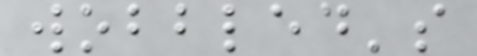wobbled's
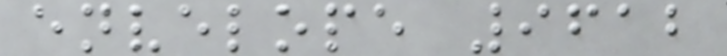envelope 9612
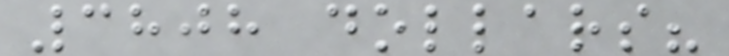3808 dollars?
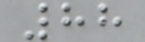88
